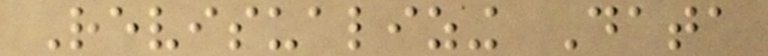Revisualizing Data
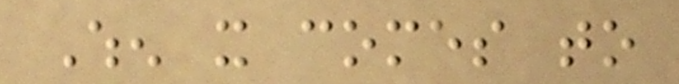When it comes to
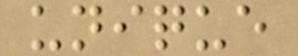unique
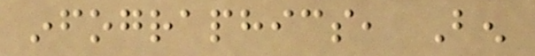infographics, Ben
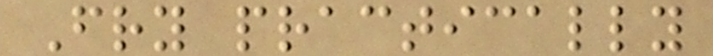Fry practically
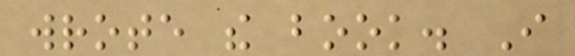wrote the book. I
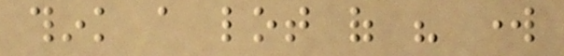think a lot of his work
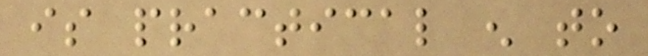is practical enough to
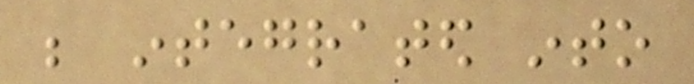be integrated into
